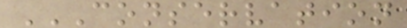CONSERVATION
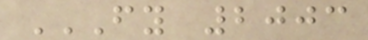FY 2003
